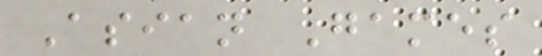Asian Games
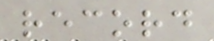record
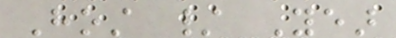Host / Year
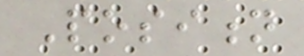Position
